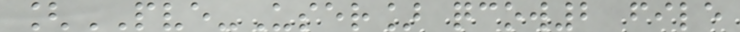[PVE-User] qcow2 file
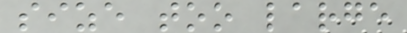size too large
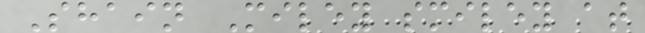Shain Miley smiley at
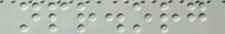npr.org
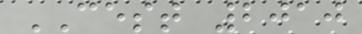CEST 2010
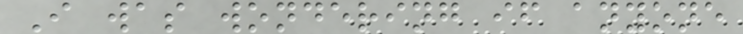I was wondering if anyone
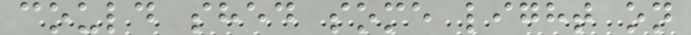could shed some light on
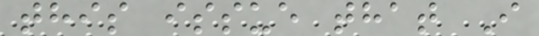this issue that I
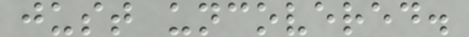just uncovered.
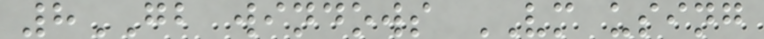8GB windows VM using
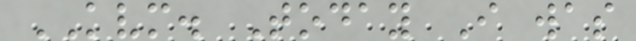KVM. Today I was
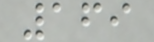169
